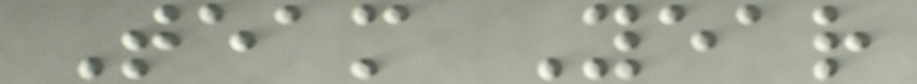Team Year
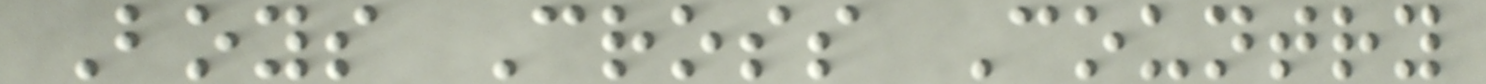Boys Cross Country
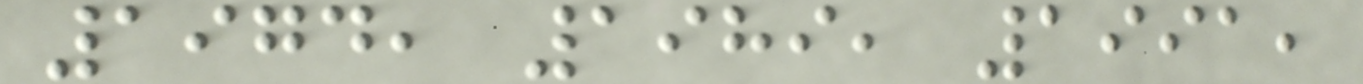1974, 1989, 1991,
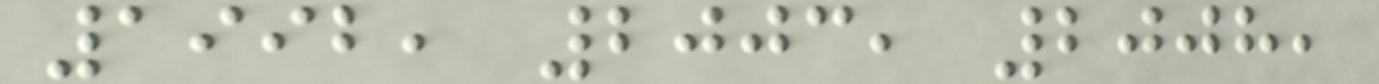1992, 2003, 2008,
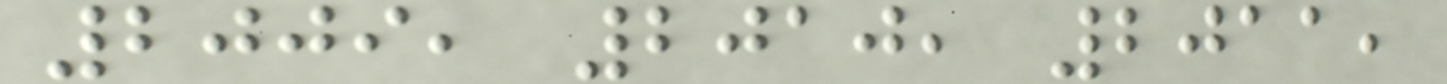2009, 2010, 2011,
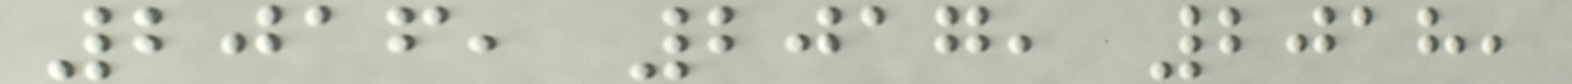2016, 2017, 2018,
